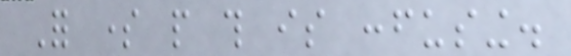For some people this is confusing.
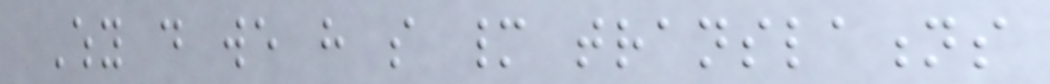Why do we have so many translations
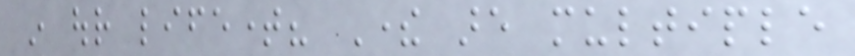in our lifetime? There are multiple
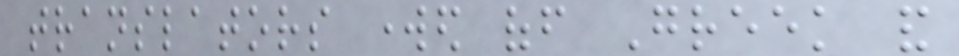translators worked off Greek and
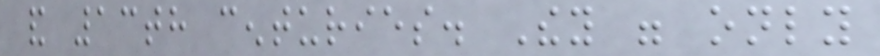and 13th centuries. They were only
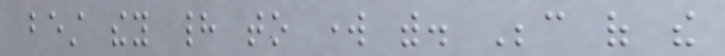best they had to work with. Because of the
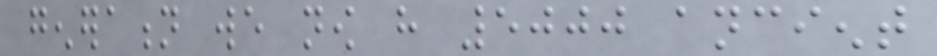generation we now have 5000 ancient
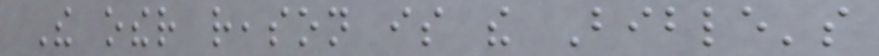The other reason is the Bible's
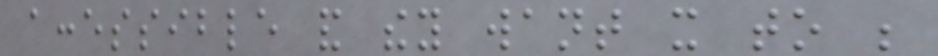accessible and they want it to be
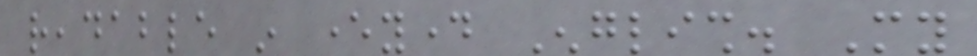readable in everyday English. My
